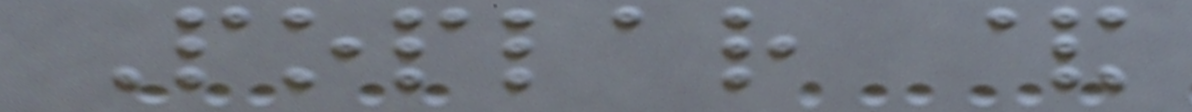Poplar &
